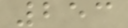253
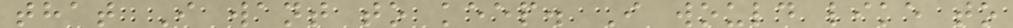that I want to keep. I would like to
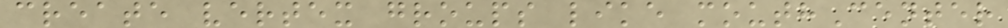create vertex groups like mouthCenter
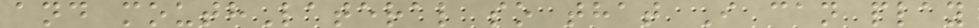and mouthLateral so that I can play
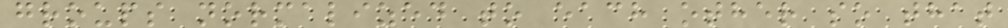groups normalized to each other so that
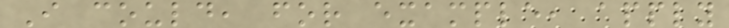I could, for example, apply
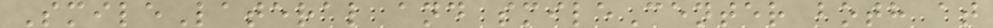SmileLateral and smileCenter both at
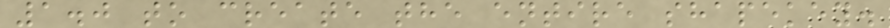1.0 to create the entire shapekey.
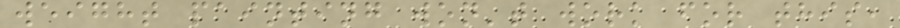weight painting won't work for this,
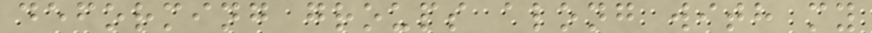deforming groups along with my
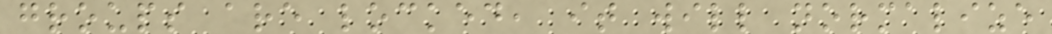groups are locked, it will normalize
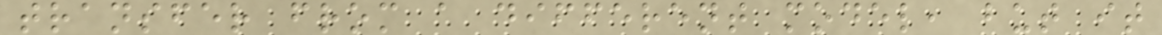transfer from a different model, but it
